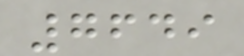7649
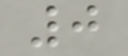0
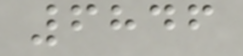6846
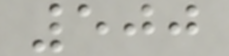500
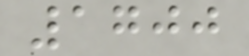1700
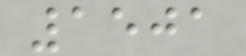1501
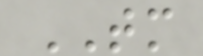TM
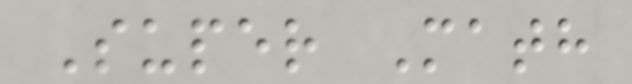Super Math
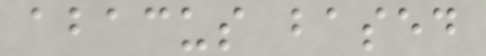abacus based
